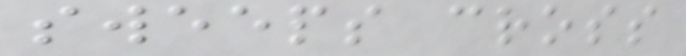sweeps cross
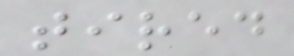tired
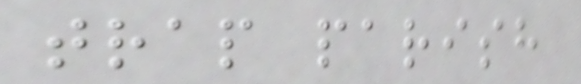trap parish
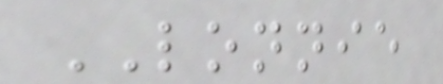LONNIE
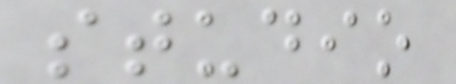studio
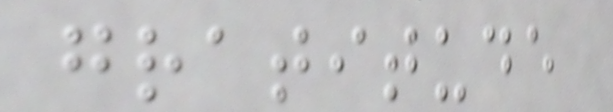gratitude
